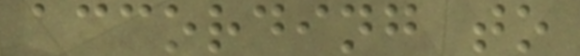according to
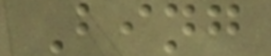Bing
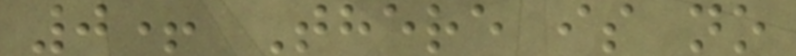0+ There is no
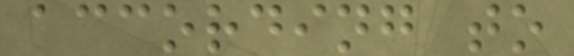according to
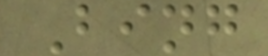Bing
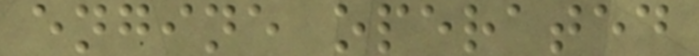engine operated
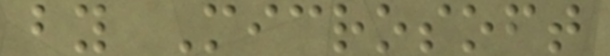by Microsoft
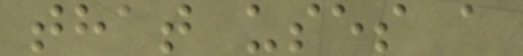that uses a
